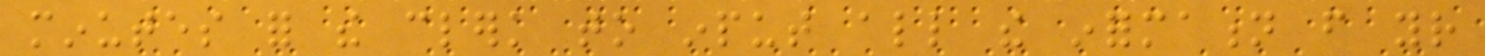minutes for the clerk to input all the information from your
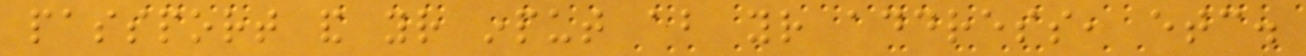passport and your input about your address, etc.
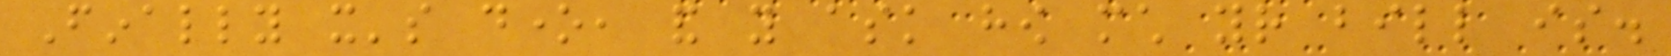Finally it's done, and you ask how much your bill is.
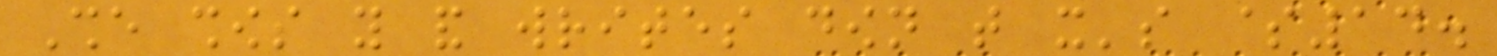She shows you and writes down that it's $14.
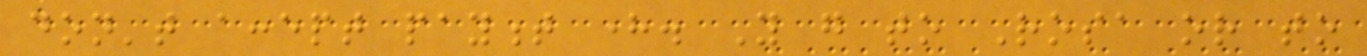don't accept payment here. You go to Rosa or to
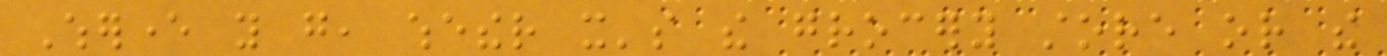Wherever you go, whether it's the grocery store or the
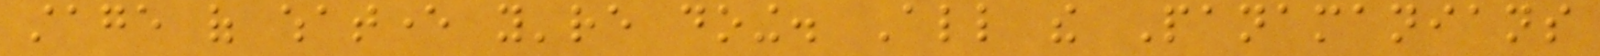stage of whatever you're doing. All the Panamanians
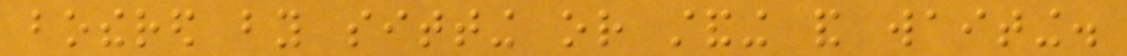bothered by sitting or standing and waiting.
